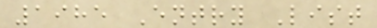1985 Entry List
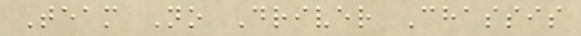Team No Driver Chassis
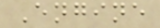Engine
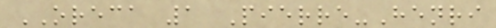ORECA 1 Pierre-Henri
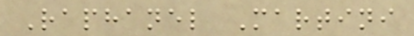Raphanel Martini
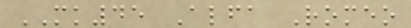MK45 Alfa Romeo
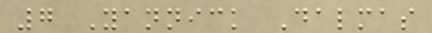7 Yannick Dalmas
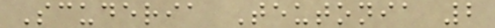Scuderia Teutonia 2
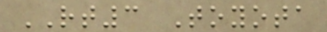RT3 Toyota
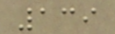139
